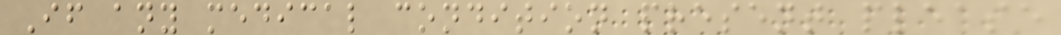If any medical condition present please
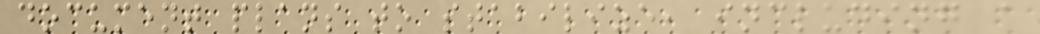document plans to stabilize, including a
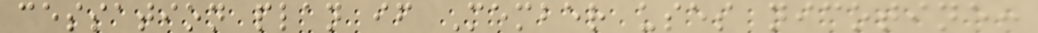cessation plan if Member uses nicotine:
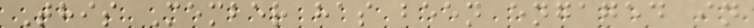This Member has been engaged in
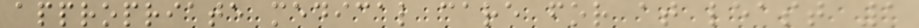appropriate medical care for at least 1
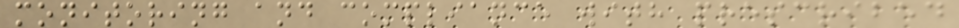monitoring and compliance with prescribed
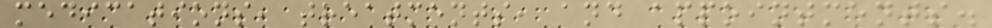medications, treatments, and appointments.
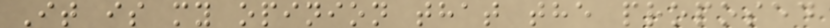It is my opinion that the proposed
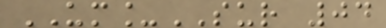UM_SUR 04
